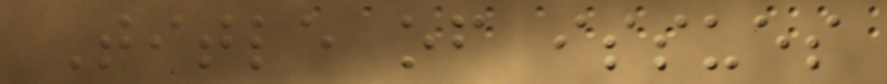Title of issues
